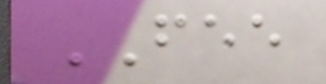FEE
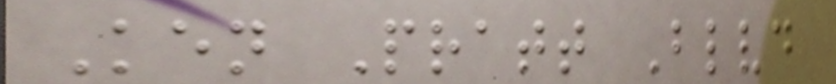Ken Pratt Blvd
